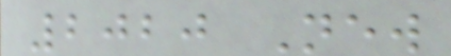2020 New
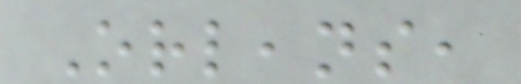Orleans,
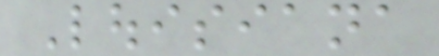Louisiana
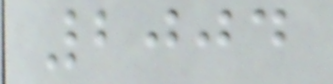2004
